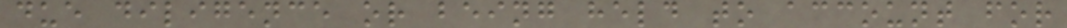due diligence or being held to account for
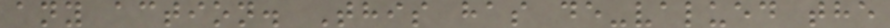any action. This has de-valued the
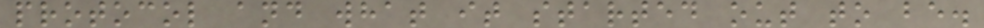protocol and what it started out to be.
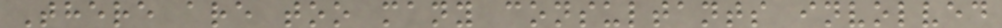There are too many consultants involved
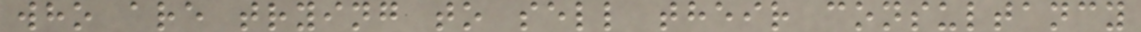who are trying to sell their consultancy
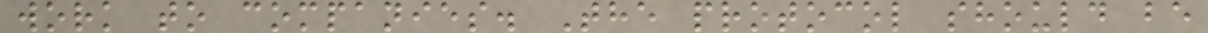work to companies. The protocol should be
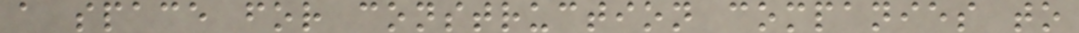a space for construction companies to
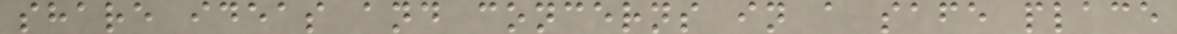share ideas and concerns in a safe place
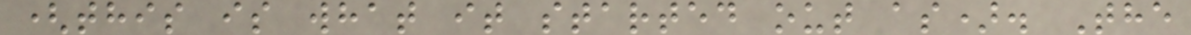(this is what it started out as). The
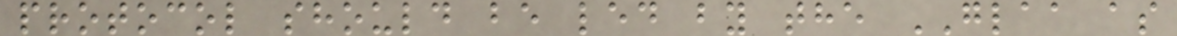protocol should be led by the GLAA as
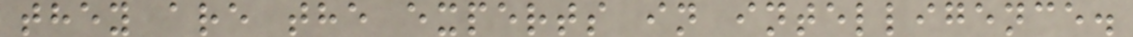they are the experts in intelligence.
